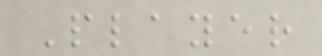Player
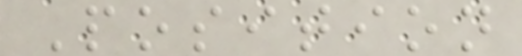Position
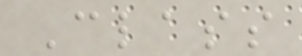Class
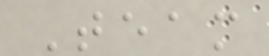Team
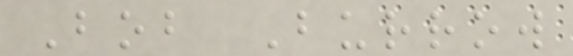Bob Burrow
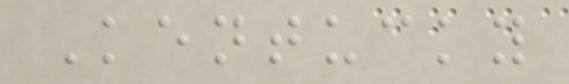Kentucky
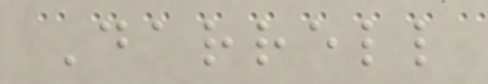Darrell
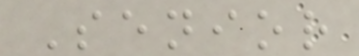Senior
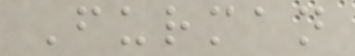Furman
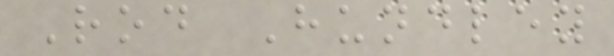Rod Hundley
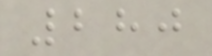280
